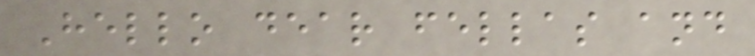Hello dear fellas and
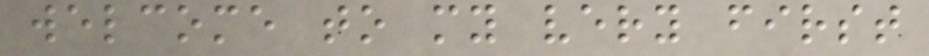welcome to my very first
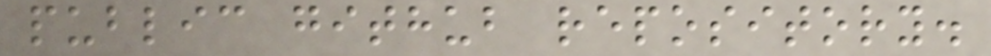public github repository.
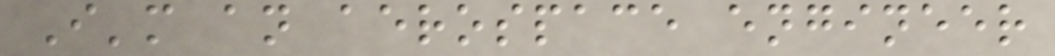I'm an aerospace engineer
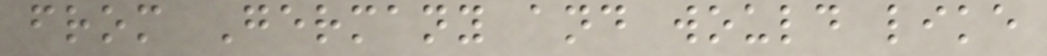from Germany and would like
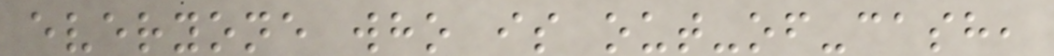everyone who is out-of-cash,
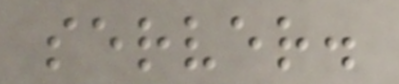server.
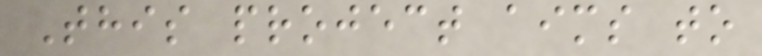This project aims to
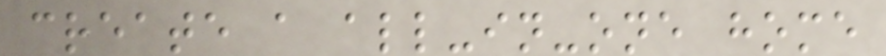create a all-in-one home
